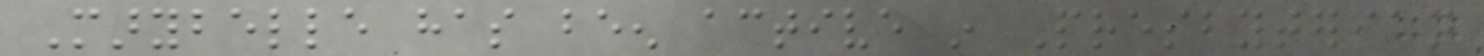Marybelle has been active in Presbyterian
